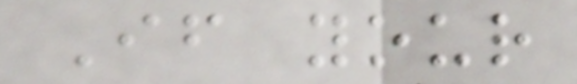If your
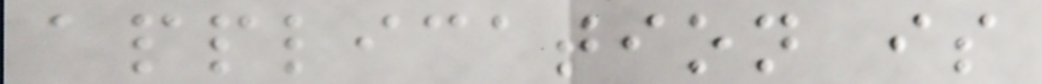application is
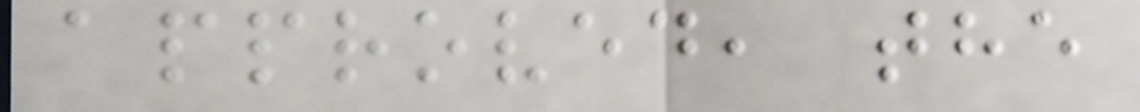approved, the
